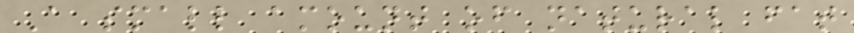A small amount of natural fat
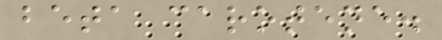beta carotene.
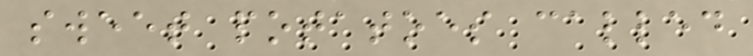sweet potatoes called
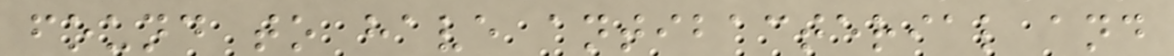found to have antibacterial and
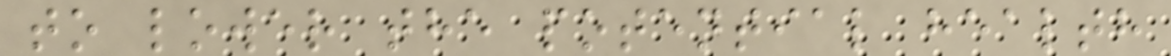to lower the potential health
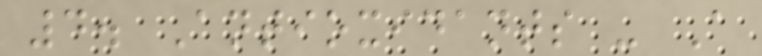4. Antioxidants - A
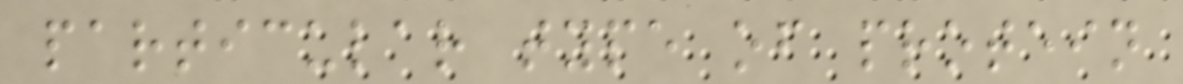particular type of protein
